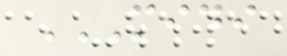MIDI
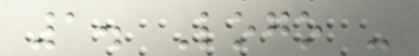1. Logo -
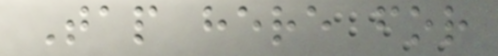Tap here for
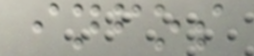infos
